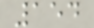154
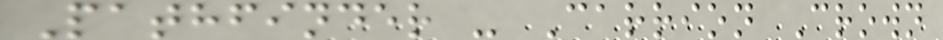Pathfinder - Carrion Crown
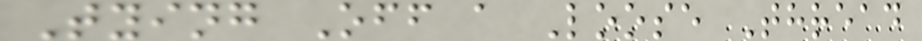Tying Off a Loose Thread
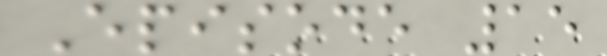Episode 15
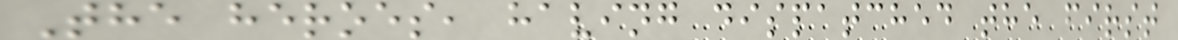The heroes, having dispatched the first
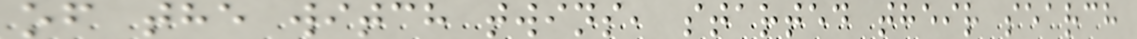of the witch twins, started their search
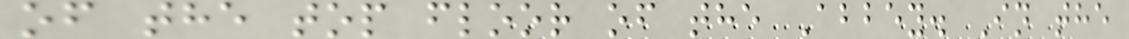of the top floor of the Abbey. In the
